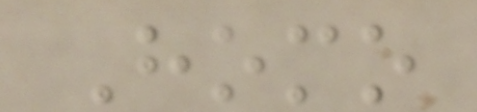Homo
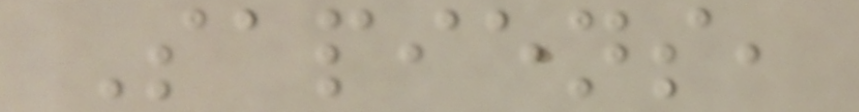Sapiens,
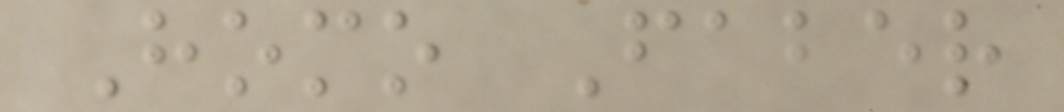Homo Faber
